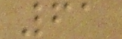61
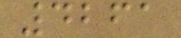4261
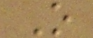O
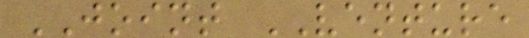JOINT VENTURE
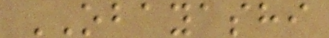OBAYASHI
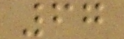67
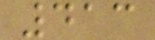413
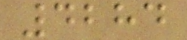4284
